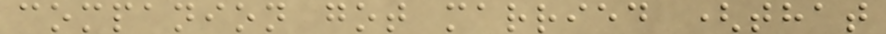companion got married (that
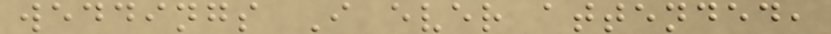weddings I ever attended,
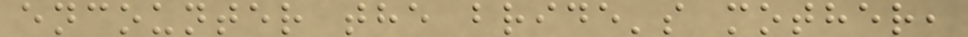encounter the bride's mother,
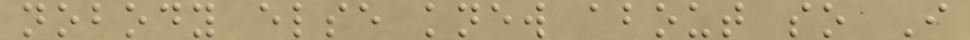nobody else knew about so I
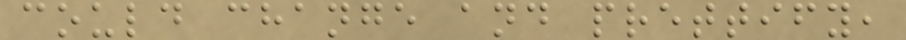could change and prettify,
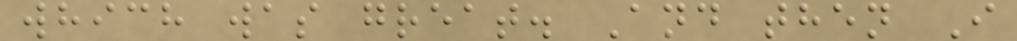which was great. And then I
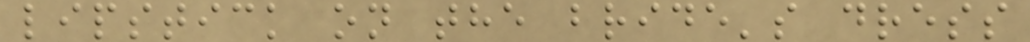lipstick on the bride's dress
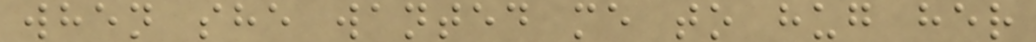when she wanted me to hug her
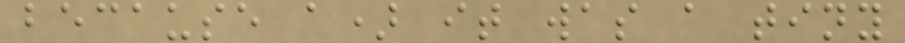because a) it was a tiny
